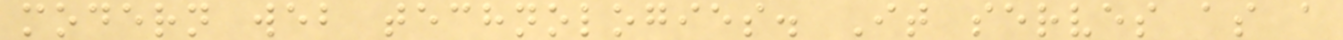modern web technologies. It serves as a
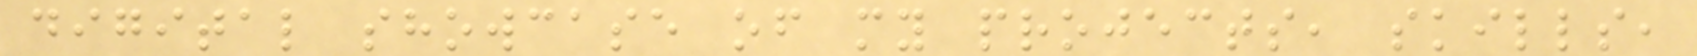digital showcase of my projects, skills,
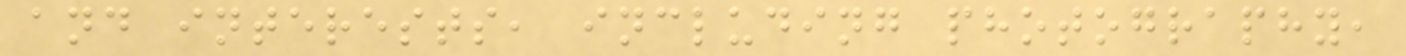and interests, including photography,
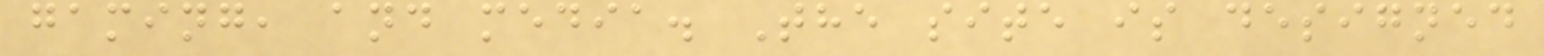gaming, and media. The site is designed
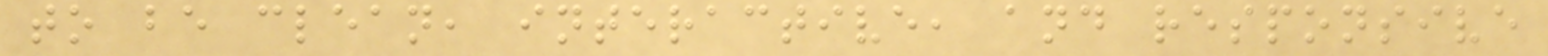to be clean, interactive, and responsive
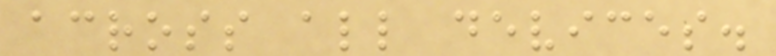across all devices.
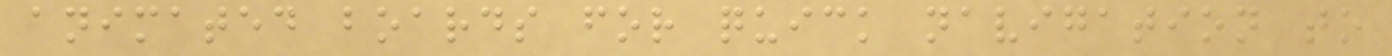animated boards for quick navigation to
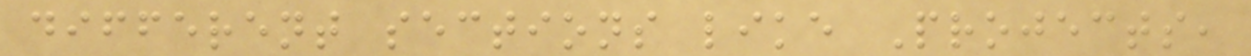different sections like Projects,
